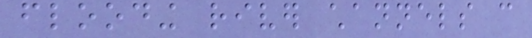flooding river channels can
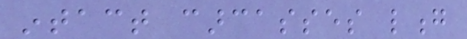intact carcasses long
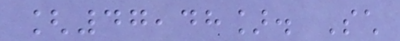[47,48]. Such
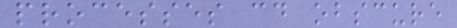processes could obscure
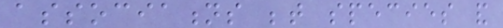associations between species and
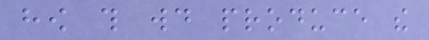how this would produce the
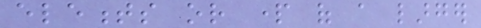elements or part of a larger
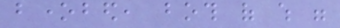bonebed, both of which were
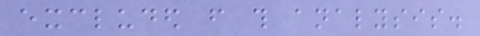excluded from this analysis.
